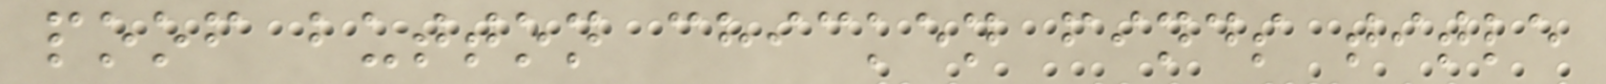poof button chicken finds title
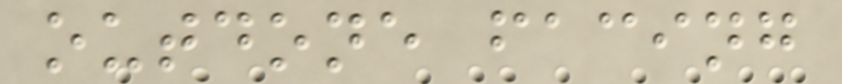outdone facing
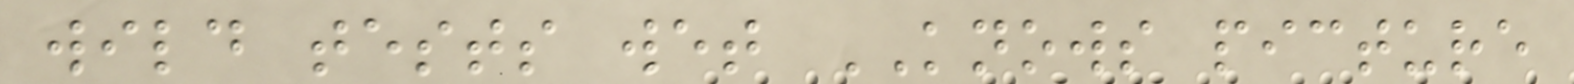wild tests wet KNOWS picture
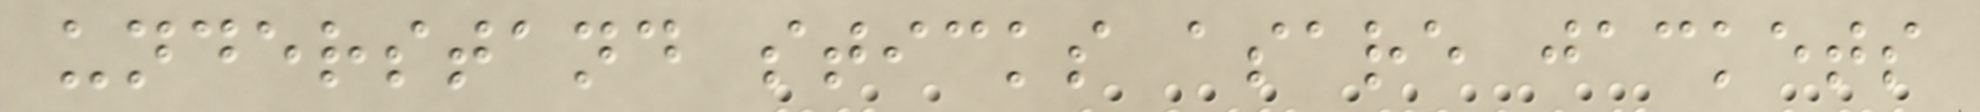understand sticks asare jackets
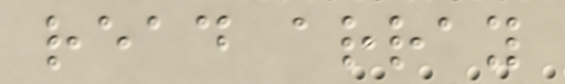read array
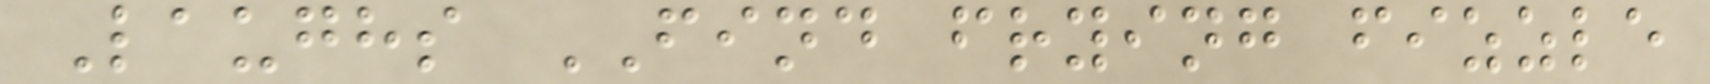Laughs FIND frying fizzle
